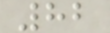82
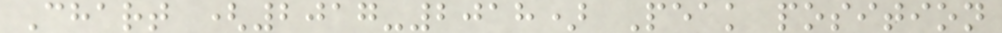Chart (2017-2018) Peak position
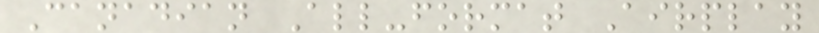Canadian All-format Airplay
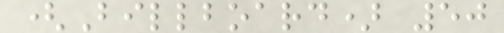(Billboard) 50
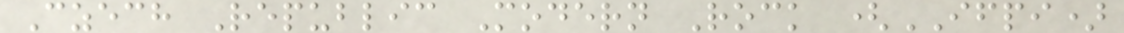Czech Republic Modern Rock (IFPI)
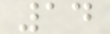14
